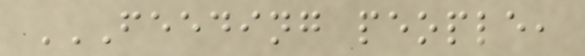FEEDING PEOPLE,
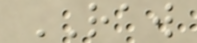RAW
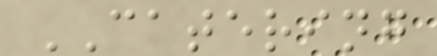CATERING
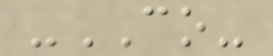-CO-
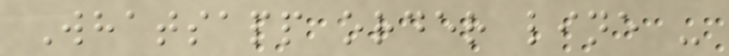Whatsapp order line -
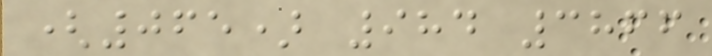(065) 984 3866
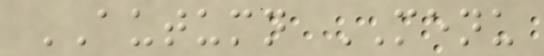AUTUMN MENU
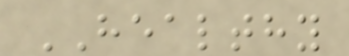HEALTHY
